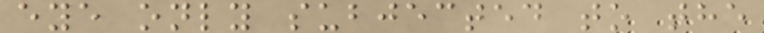eye only subjected to the
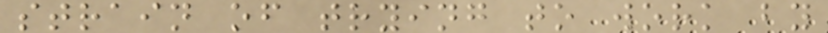strain of trying to work by
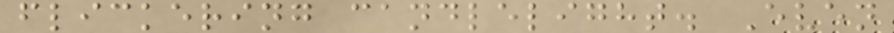flickering candlelight. Even
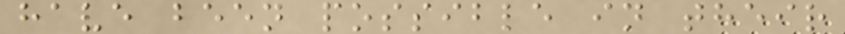have been possible in their
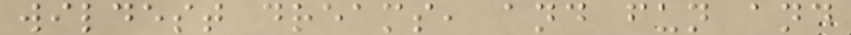wildest dreams, and fun and
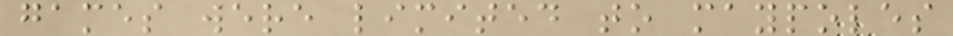games were limited to maypoles
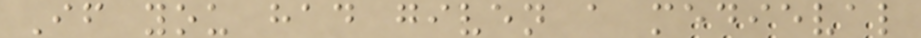If you had given a medieval
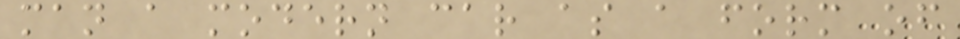man a modern car as a form of
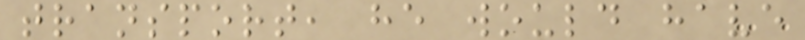transport, he would have
